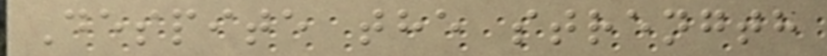Despite the strength
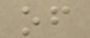of
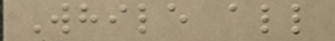While all
